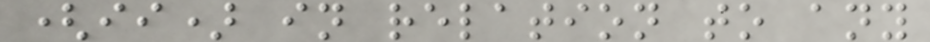(ii) in relation to any
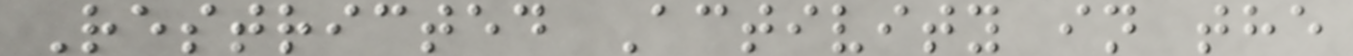Restricted Activity in the
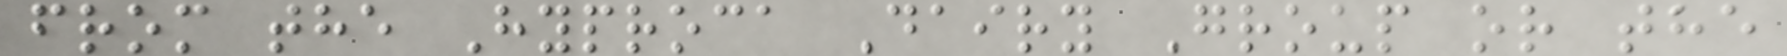from the Hyproca Dairy Group or the
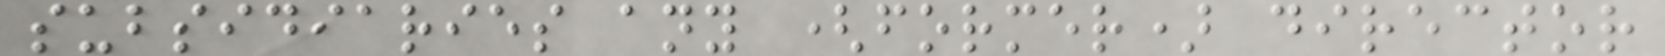subsidiaries any (former) director
